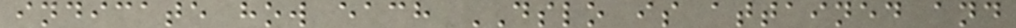indicate how each DSLO is attained and
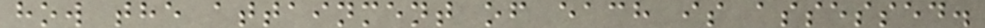how the attainment of each is assessed.
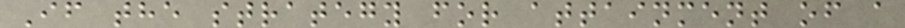If the strategy for attainment of a
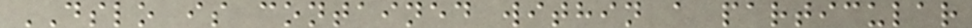DSLO is contained within a particular
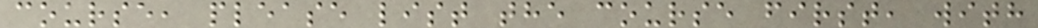course, please list the course first, with
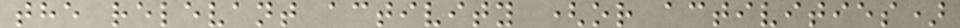the relevant activity (or activities)
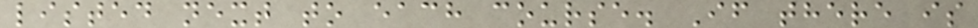listed next to each course. If there is
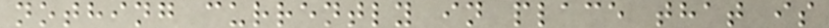nothing currently in place that is
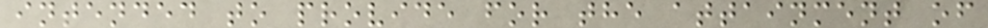intended to provide for the attainment of
